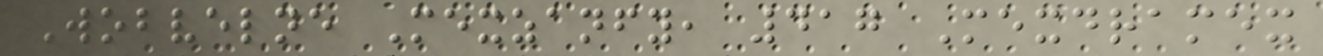Wobvelne Mexzanfy, 417 Mexdramex
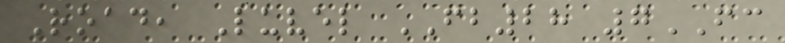Road, Luvel FB28 7FC
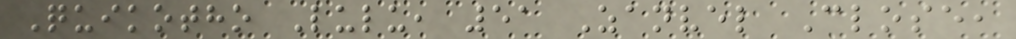Quikotho Lulu, 51 Zanvel Close,
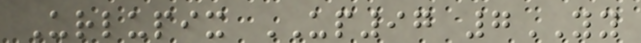Urlupix UP97 7YY
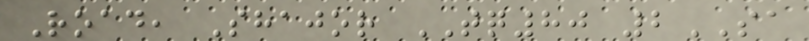Road, Shajor TQ80 2SA
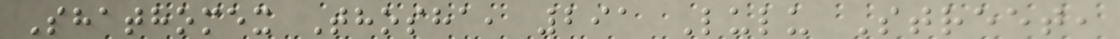Shathomex Thosha, 291 Lulu Street,
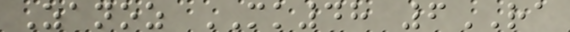Zanoz MK48 6RA
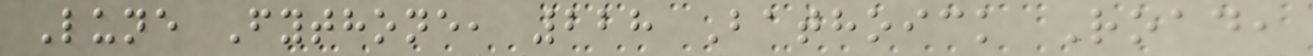Lune Fythone, 228 Bathoick Road,
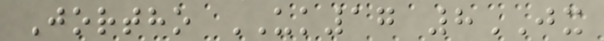Jortho UK17 8JX
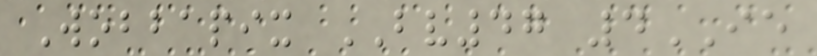Wobbapix BV47 4IE
